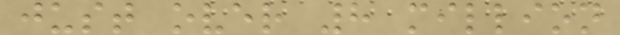just over 8 million
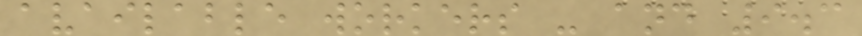available workers - and 9.3
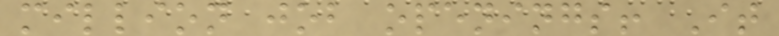million job openings! It
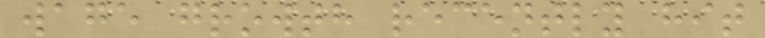wage growth recently hit
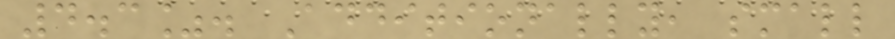4.3%. Additionally, small
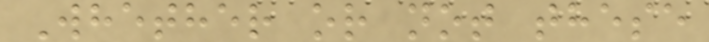Whether or not these
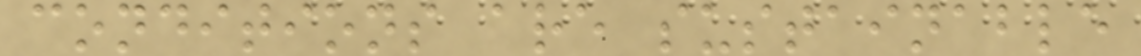conditions are sustainable
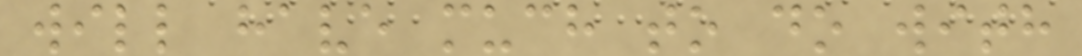will have much to do with
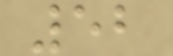52
